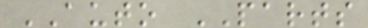AUTO PARTS
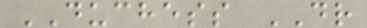DUCHESS DR
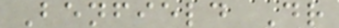Benfield Dr
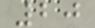20
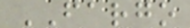FARGO
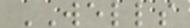WELLS
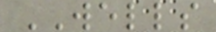WELLS
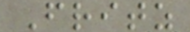Fritz
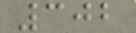302
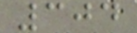304
